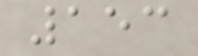153
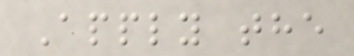Apply the
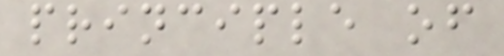principle of
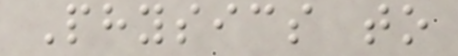Physics to
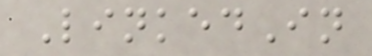LinkedIn
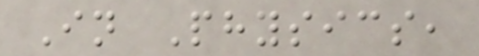In Physics,
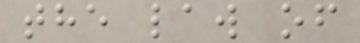the law of
